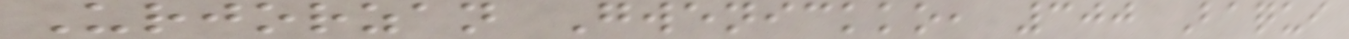Urjorzan Gwenickko, 300 Baqui
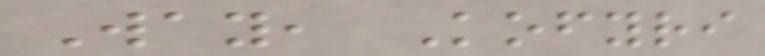Way, Kofyri
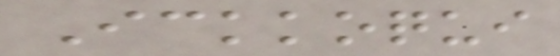Ickkoqui
